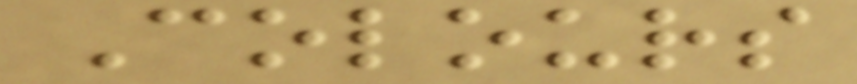Colours
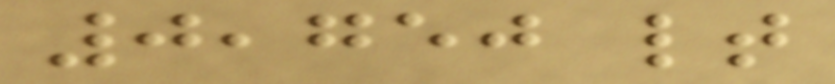0,750 lt
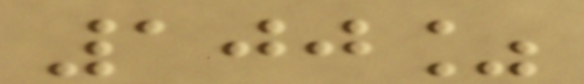100%
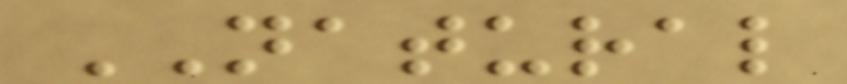NATURAL
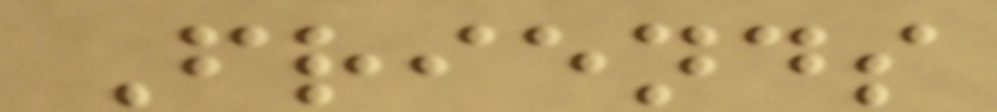Friends
